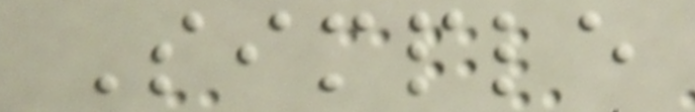Simple
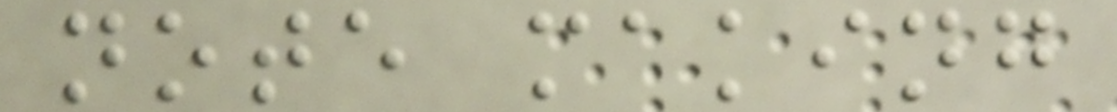note making
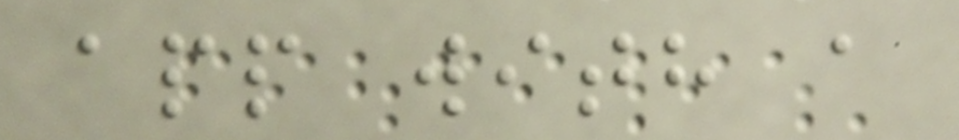app with a
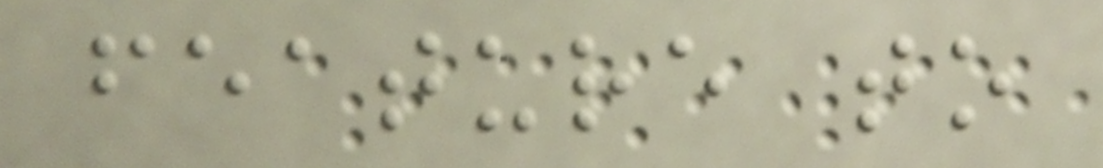feature to
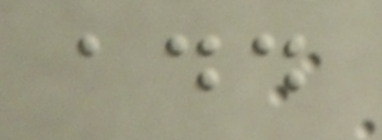add
